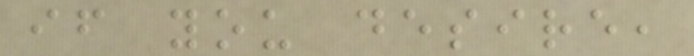if you desire,
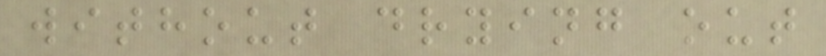without drying out
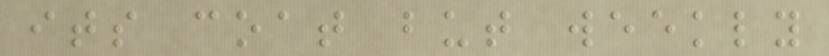its coat but weekly
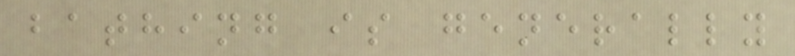bathing is generally
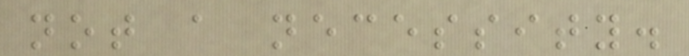not a necessity.
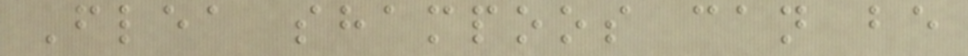Flea shampoos can be
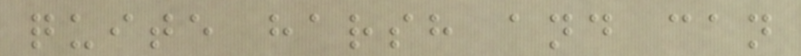quite harsh and can
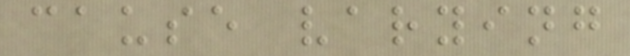cause varying
